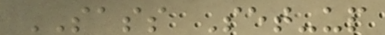SASS Set-up
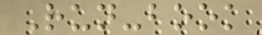Run-book
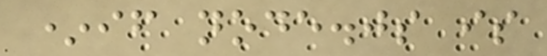*if node.js is
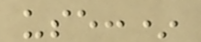use:*
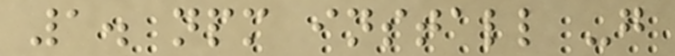1. npm install -g
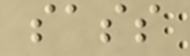sass
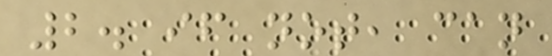2. if not, can
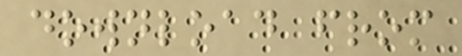download from
